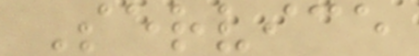Service
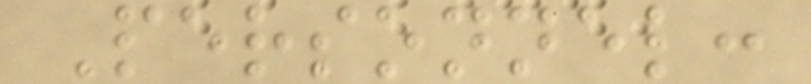Personnel:
